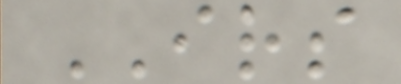IRS
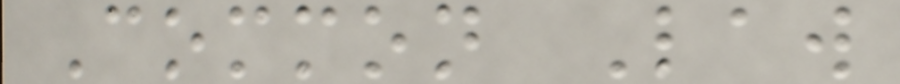Common Law
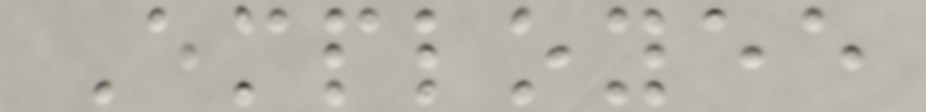Employee
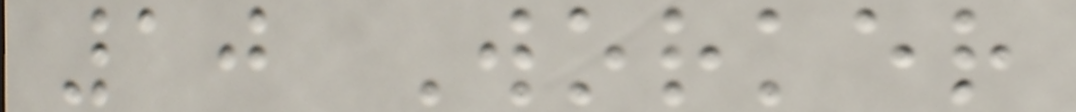10 Worker
